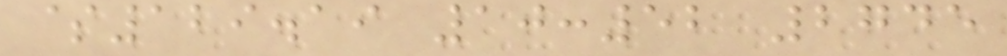$129.19 10:52 2745
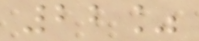22%
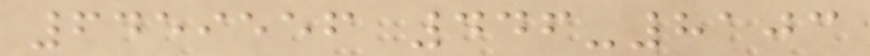6459556 446-8103
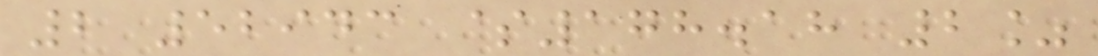2 52943 $178.18 2%
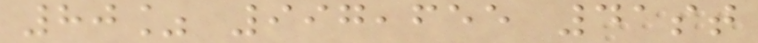80% 997,655 41st
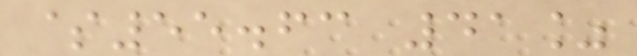$55.63 41%
